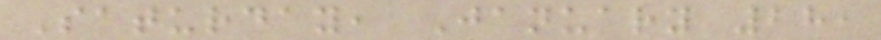Saturday, January 28,
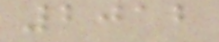2012
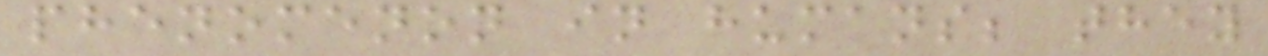phenomenon in humans; they
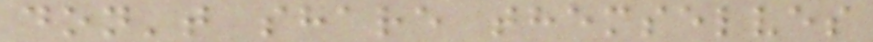don't share themselves
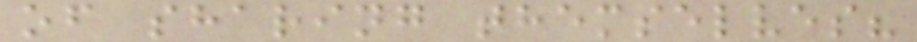of sharing themselves?
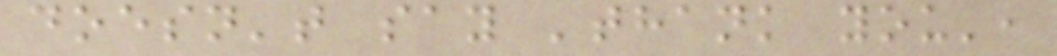doesn't say 'thank you',
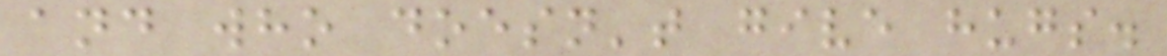and who doesn't give hugs.
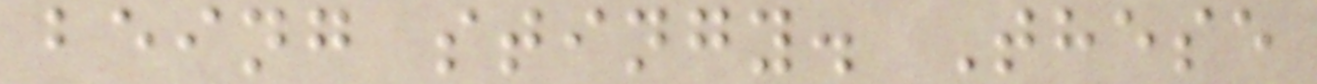being stingy. These
